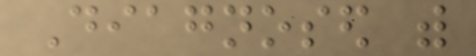Diagnosed with
